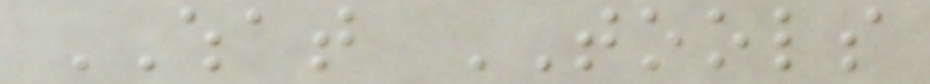WHAT TOOLS
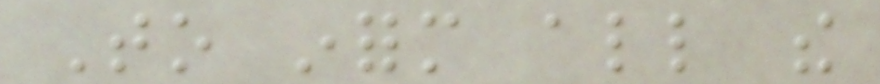To inform all the
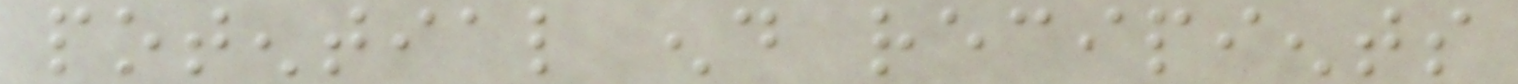potential end recipients
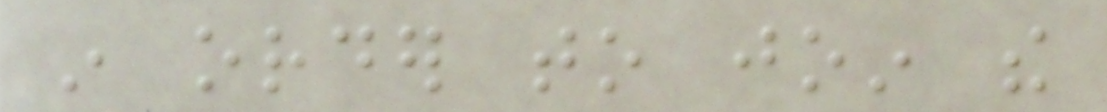in order to join the
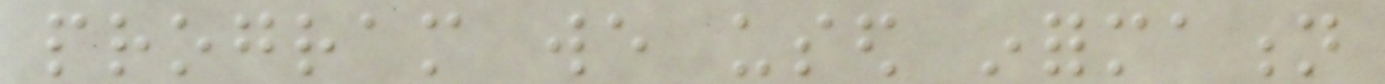program we used information
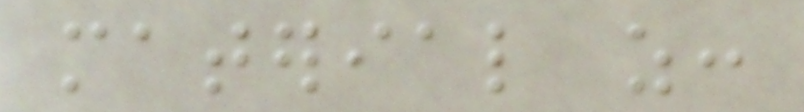material as:
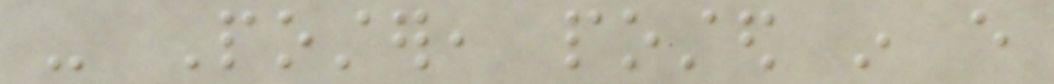- Poster, posted in every
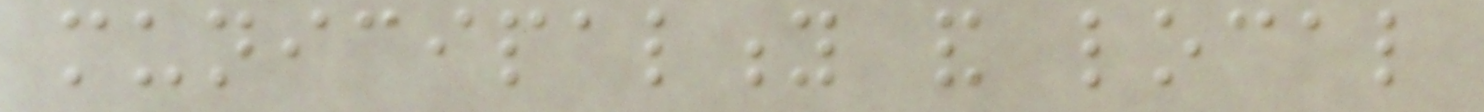municipality and local
